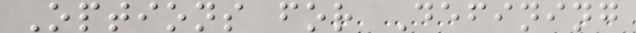Options for Defining
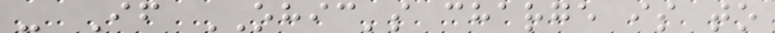- If OHIC's charge is to
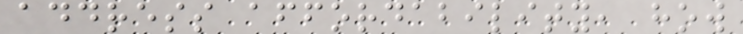address affordability, how
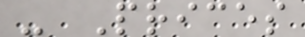- Prices
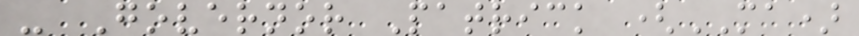- Governor Patrick (MA)
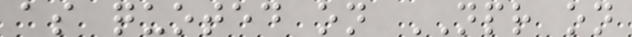as quoted on NPR on
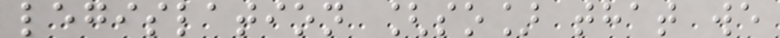legislation [so] that we
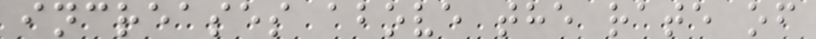increases above the rate of
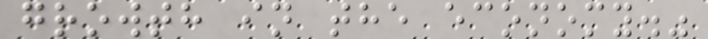growth in the economy."
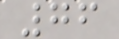76
